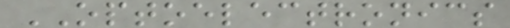OPTOELECTRONICS
